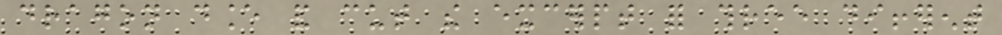dragon dance and cut the excerpt for three different
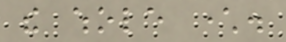the whole character.
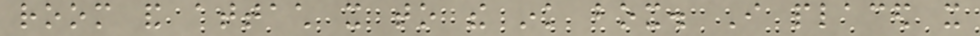room and attach it to the ink box. I placed it
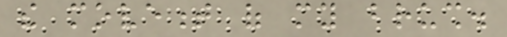the movement of my brush.
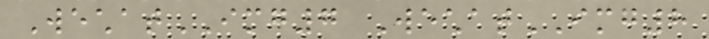WechatIMG7 WechatIMG8
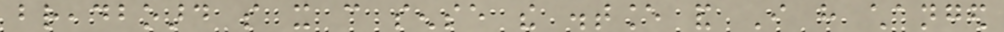breadboard so it can sense the distance and I have changed
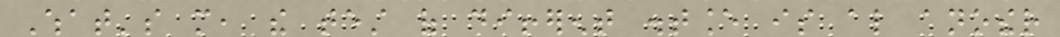What's more, the test of different distance is also another
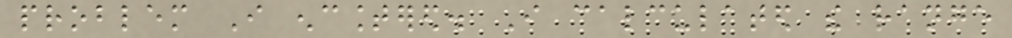problem I encountered. I calculated the range
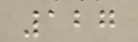127
